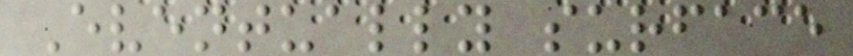Eventually surface
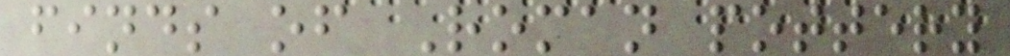finds of Roman pottery
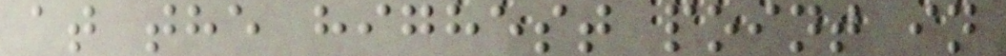at the highest point in
